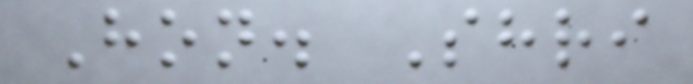Hon. Shri
